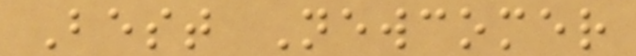Best Newcomer
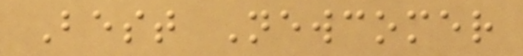Best Newcomer
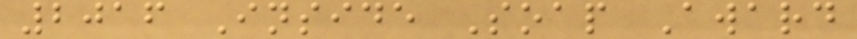2016 Inside Soap Award
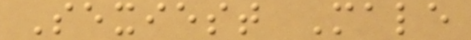Sexiest Male
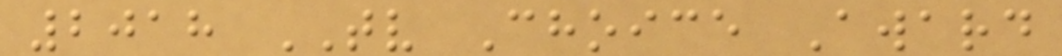2018 TV Choice Award
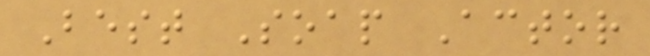Best Soap Actor
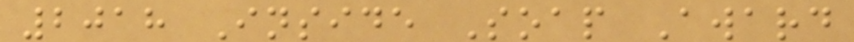2018 Inside Soap Award
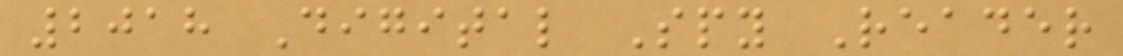2018 Digital Spy Reader
